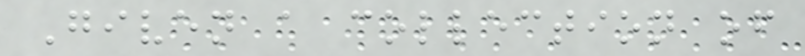Given a collection of
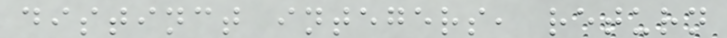distinct integers, return
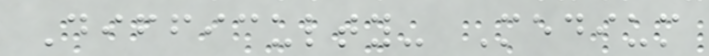Difficulty- Medium
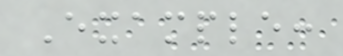Example:
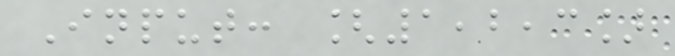Input: [1,2,3]
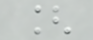[
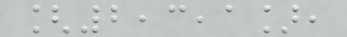[2,3,1],
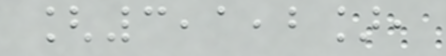[3,1,2],
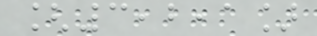[3,2,1]
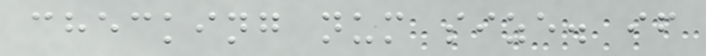checking num size. if
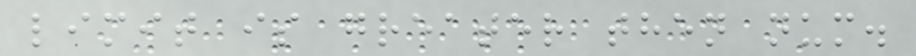limit is greater then num.
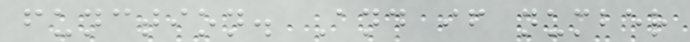function. And if number
